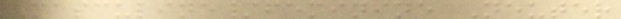Masculine/feminine Neuter
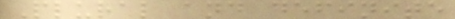Plural and definite
